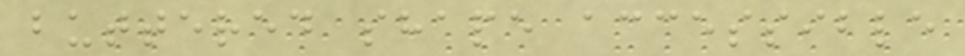buttered shape accessible
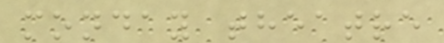monday theatre
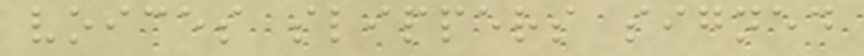voices slippers signed
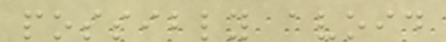possibly avoid
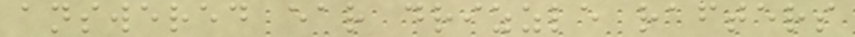answered ear drizzle rafters
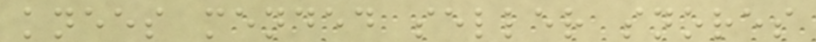knees mended seller snores
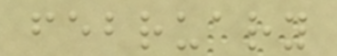february
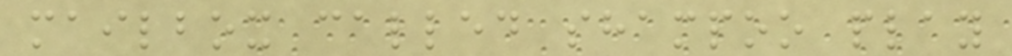mailbox called shampoo play
